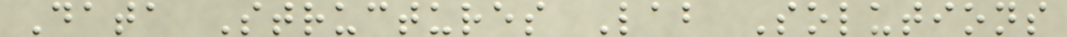Data Structures Lab Solutions
